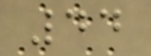44
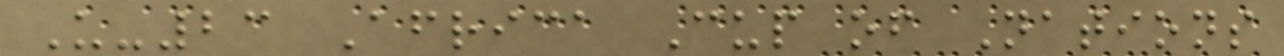U-23 Africa Cup of Nations
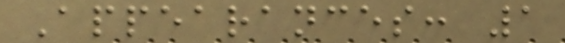Appearances: 1
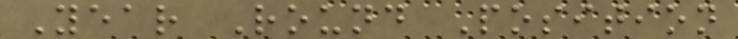Year Round Position
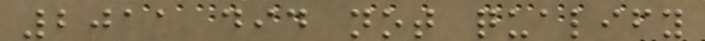2011 did not qualify
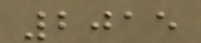2015
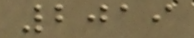2019
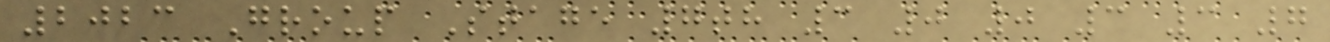2023 Group Stage 7th 3 0 0 3 3 7
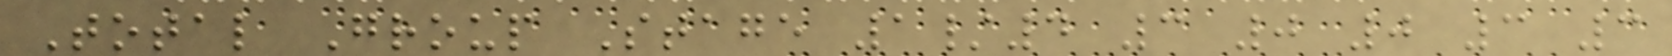Total Group Stage 1/4 3 0 0 3 3
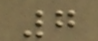7
